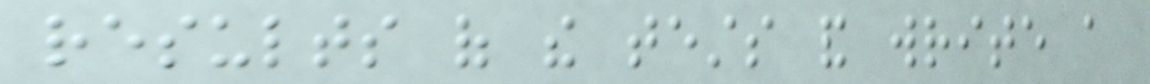results of the tests and write a
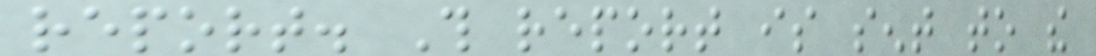report. This report is sent to the
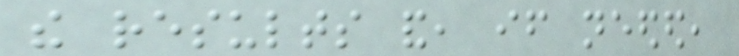the results and, if needed,
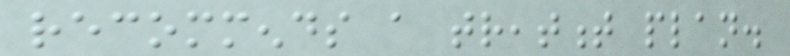recommends a treatment plan.
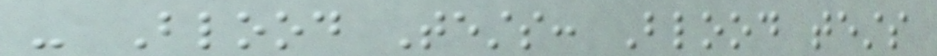- Blood Tests: Blood tests
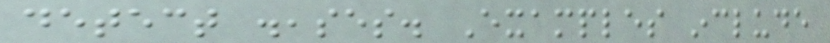detect diseases. Examples include
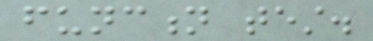function test.
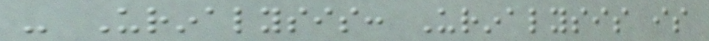- Urinalysis: Urinalysis is
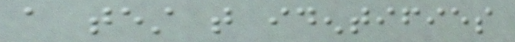a test that identifies
